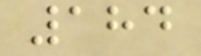184
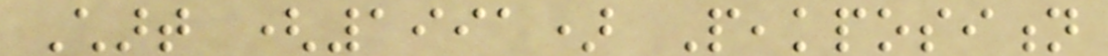Chart (1991) Peakposition
